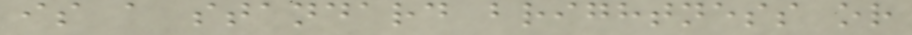is a standard brightness or
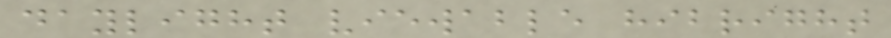daylight viewable hibright
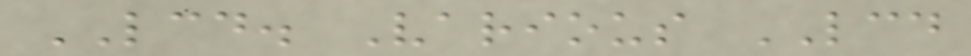LCD. Various LCD
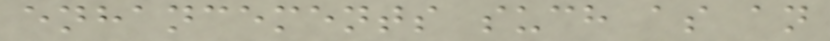enhancements such as an
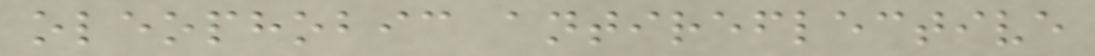oleophobic antireflective
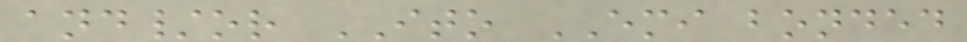and/or ITO EMI bonded
